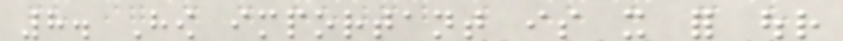8. How important is it for our
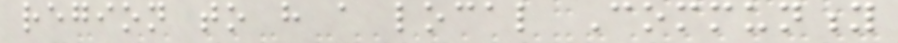region to have a local Community
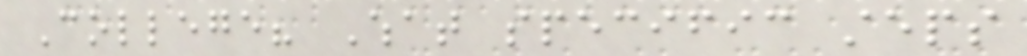College? What specific steps
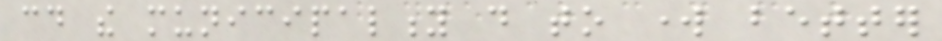could the municipality do to work better
